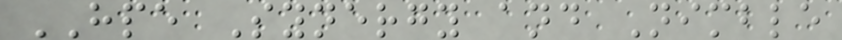HPE Synergy and Nimble
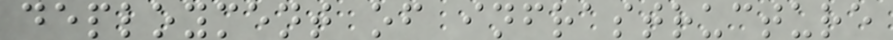deployment of infrastructure
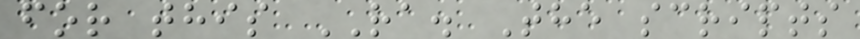for this RA. The scripts
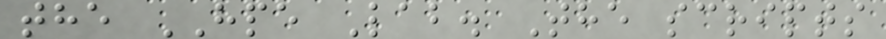the HPE Lab. The scripts
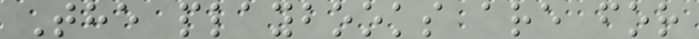The playbooks are for
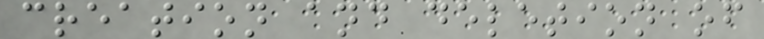creation and deletion of
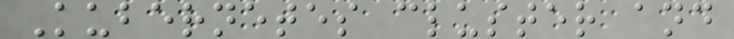Kubernetes cluster and
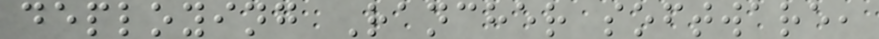deploying Rancher software,
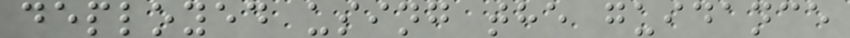deployed using the guidance
